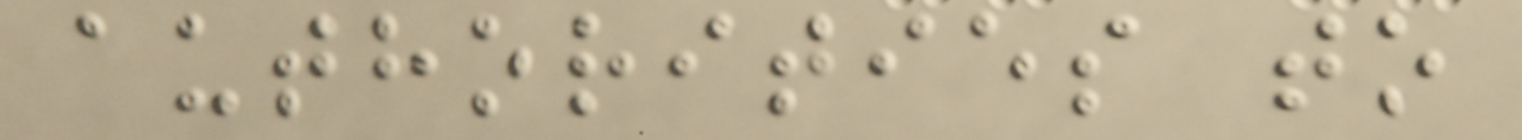authorities to
